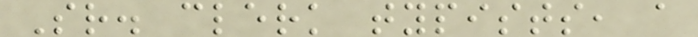Sr. clerk typists, a
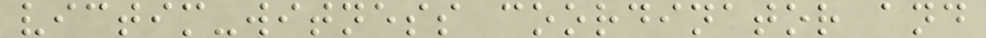victim-witness coordinator and
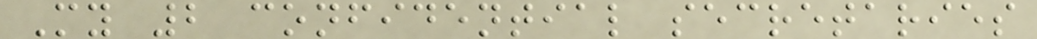My 2 confidential secretaries
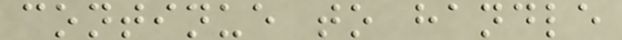continue to handle
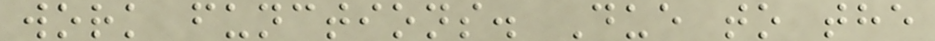work functions. Due to the
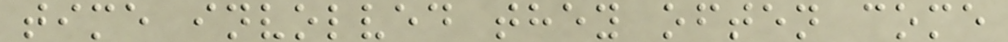time involved they often come
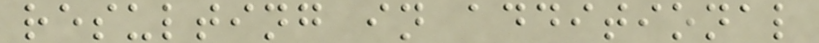resulting in additional
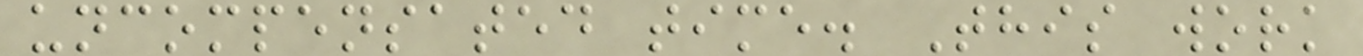uncompensated time. This work
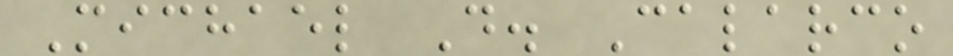Michael D. Calarco
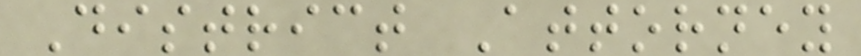District Attorney
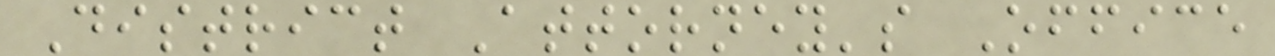District Attorney's Office
